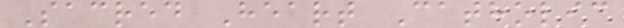Sacred Heart Catholic
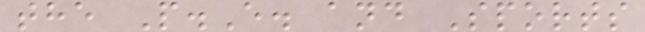the P.E. and Sports
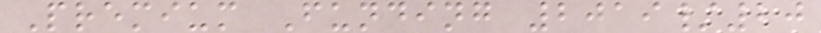Premium Funding 2019/20
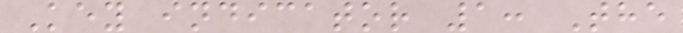Key indicator 1: The
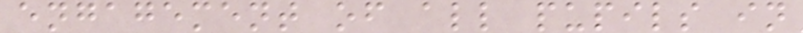engagement of all pupils in
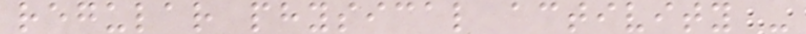regular physical activity -
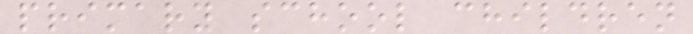primary school children
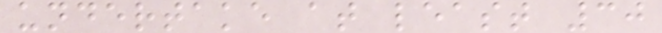undertake at least 30
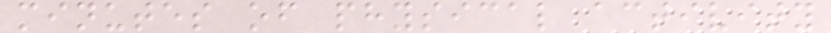minutes of physical activity
